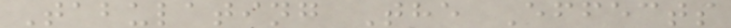Tabulating The Effects
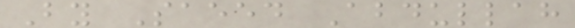By Saeed Abdullah
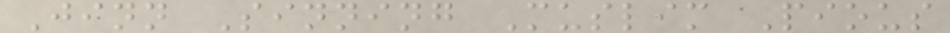Jinn Sinning Muslim Pious
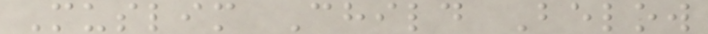Muslim Child Below
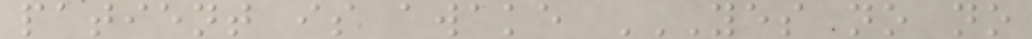patient is awake YES NO NO
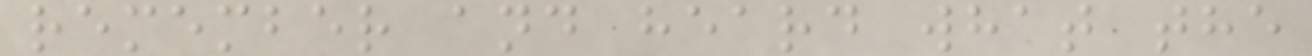remember and heard what the
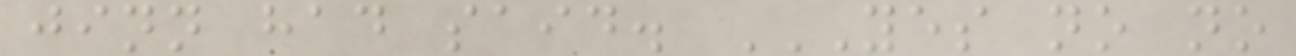jinn had said. YES NO NO
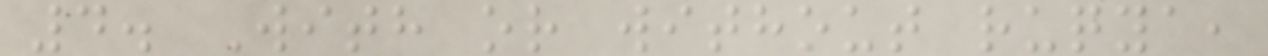4. With or without ruqya,
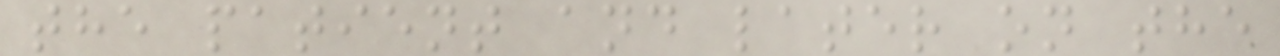the patient and later on the
